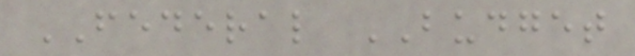FEDERAL BUDGET
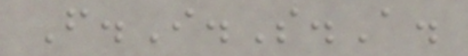F.I.S.A.
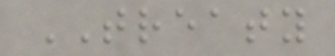TREATY
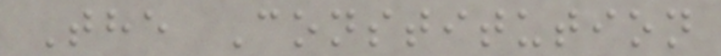The Constitution
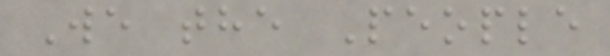We the People
